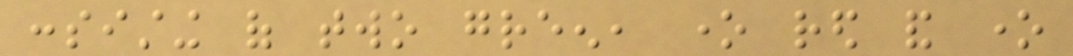consisting of two green, one red and one
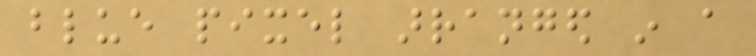blue pixel arranged in a
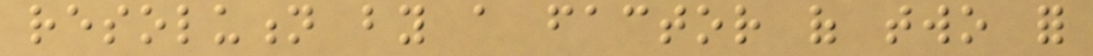resolution by a factor of two for
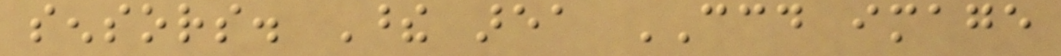sensors. These area CCD image
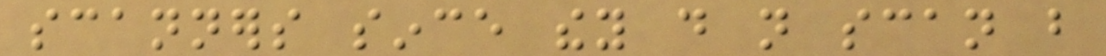scanners since they do not scan but
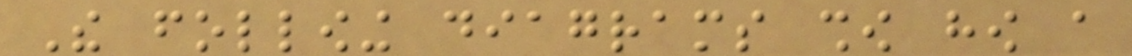The following diagrams show how a
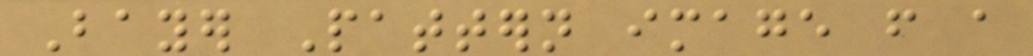Bayer Pattern image from a
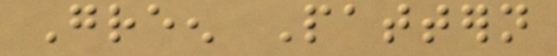Green Pattern
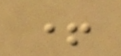+
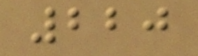220
